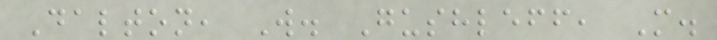Dalton, W. Gushleff, M.
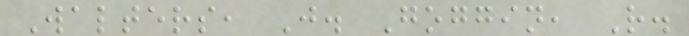Walters, J. Goggin, R.
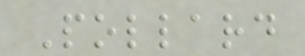Pollard
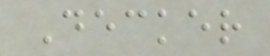Decker
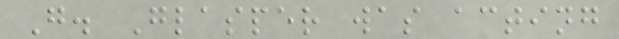G. Glasper was acting
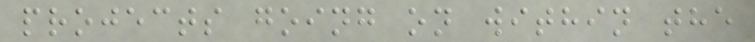projects going on within the
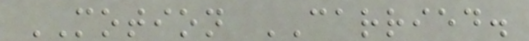MOTION CARRIED.
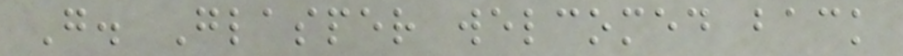G. Glasper welcomed back
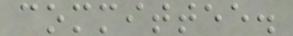committee.
